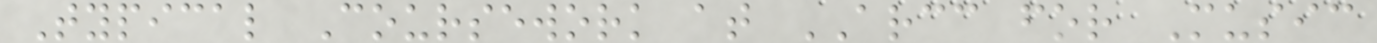Typical Coursework at ARCC for Music
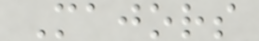Majors
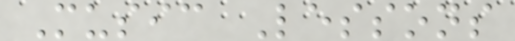Music Lessons
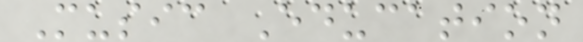Music Education
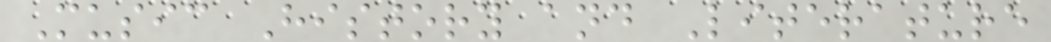Music History and Literature
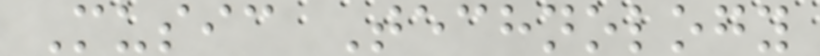Music Technology
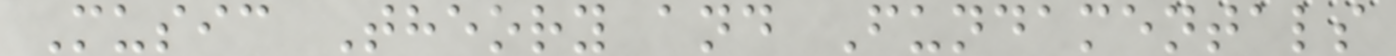Music Theory and Fundamentals
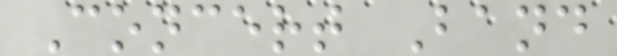Concert Band
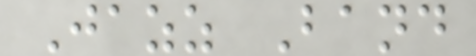Jazz Band
